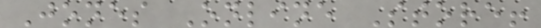Jones Online Store!
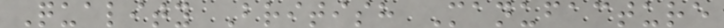Quality British Manufacture
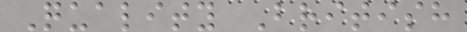Quality British
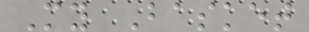My Basket
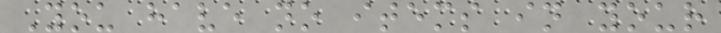You have no items in your
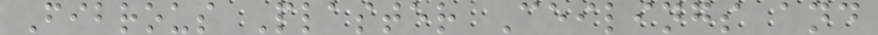Fibrous Plaster Ceilings and
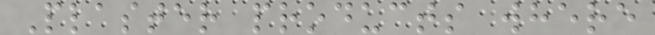Plaster products where
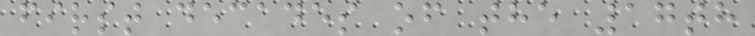first decades of the 17th
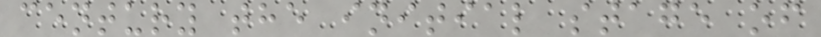century the initial stage of
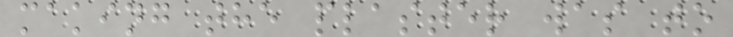making the plaster was to
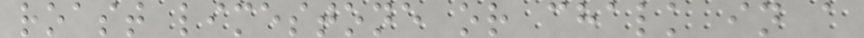roast limestone or chalk in a
